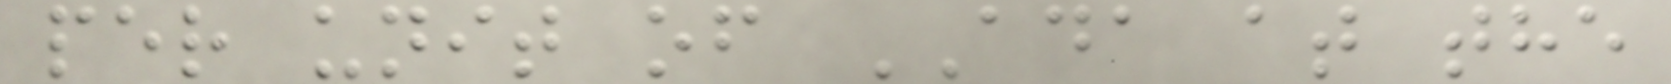per unit of ADA at the
